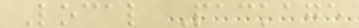Local Package
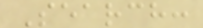Search:
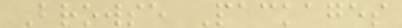Browse Packages
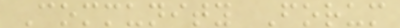Community Forum
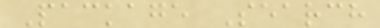Package Search
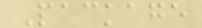Package
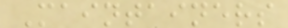Maintainers
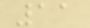11
